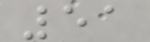51
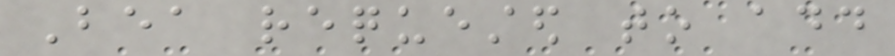Bea requested to add
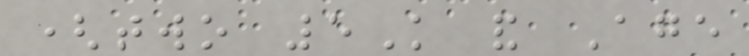(two 5K and Age
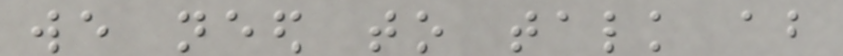we need to talk about
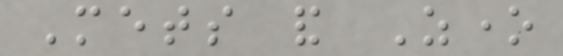Mets and Zone
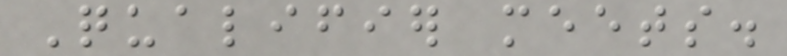Qualifier meets.
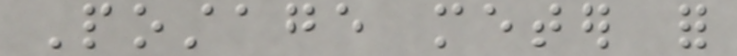Postage meter for
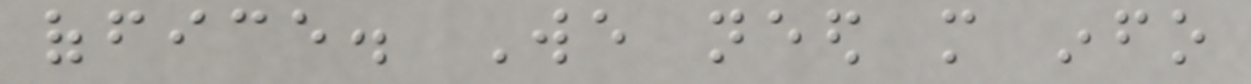office. We need more info
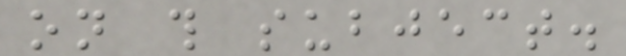on this subject.
